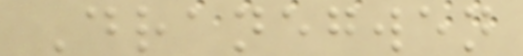Dranegwen
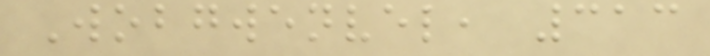Wobgwenvel, 313
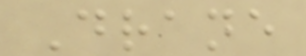Drane
